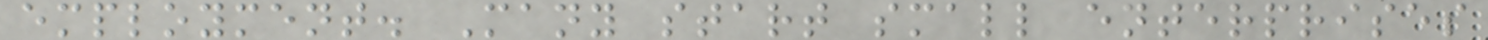employment. Many start small enterprises
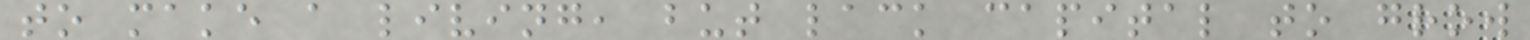to make a living, but lack capital to grow
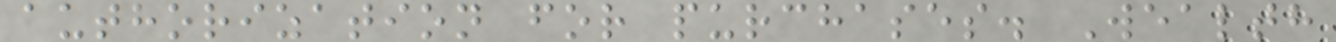authorization for purchases. Wealth
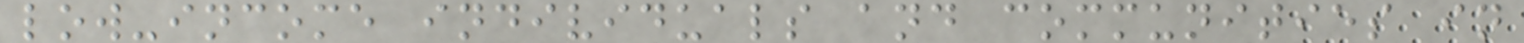low-income individuals and communities in
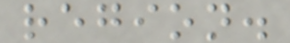region.
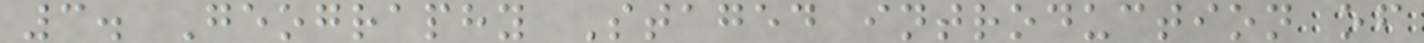3. Geography Staged introduction of
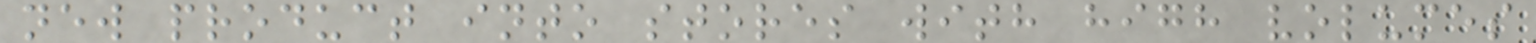new product into stores with high volumes
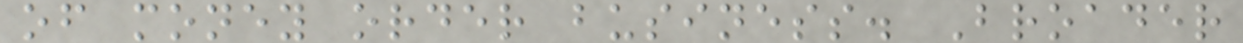of money order business. Broader
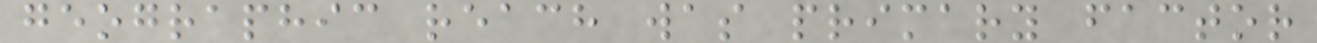geographic reach was primary factor
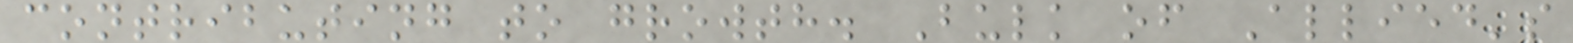contributing to growth. Bulk of Allied's
